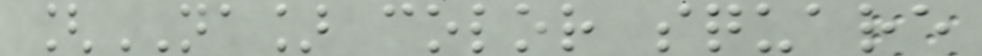[NA] color square
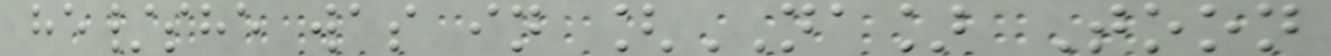he/she was in [NA] Toon
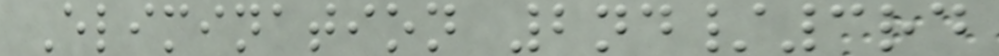Elimination 2nd/3rd
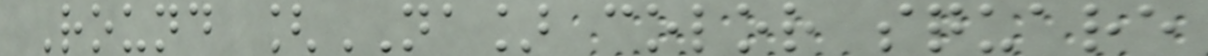Round [NA] color square
